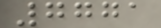7771
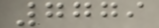7779
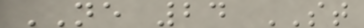NE 24 ST
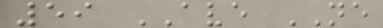59 AVE NE
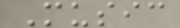Music
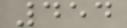454
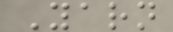Yarn
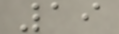19
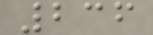236
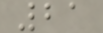21
